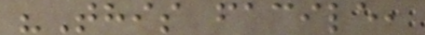"This facile,
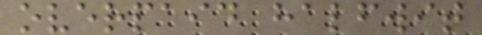overpaid halfwit
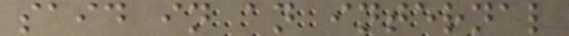said in an internal
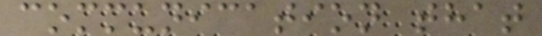communication that
